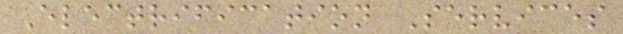Electrification Services
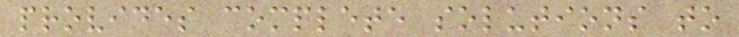provides complete solutions to
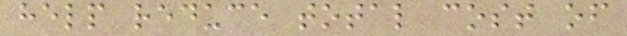help reduce total cost of
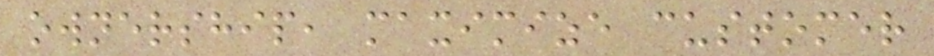ownership, maximize customer
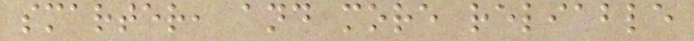smarter, and more reliable
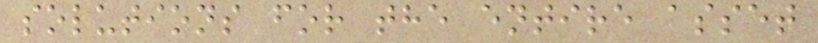solutions for the entire asset
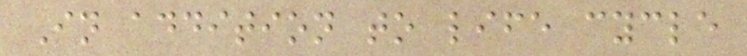In addition to life cycle
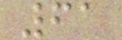61
